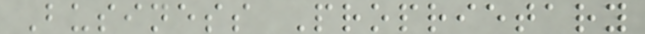Business Proprietary
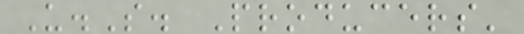U.S. Producers'
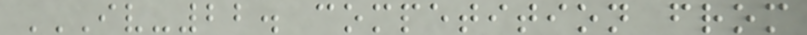IV-22. COMPETITION FROM
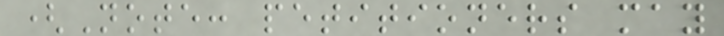(Note: petitioners may
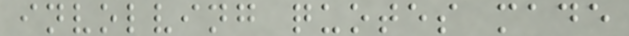involving quotes made
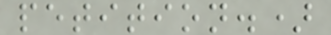petition.)
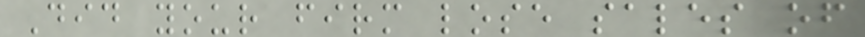Did your firm lose sales of
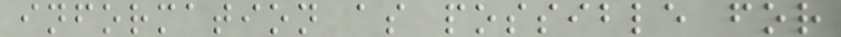information as possible for
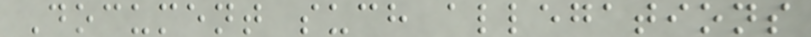Document such allegations
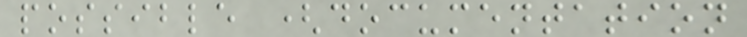possible (documentation
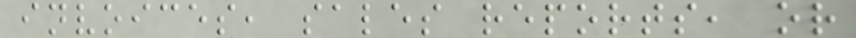invoices, sales reports, or
